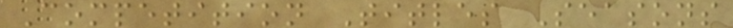Competition Titles Seasons
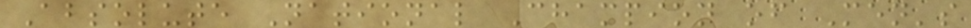Absolute National Champion of Men's
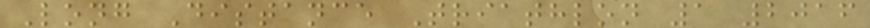Long Distance Triathlon 1 2016
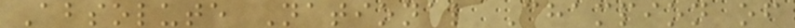Absolute National Champion of
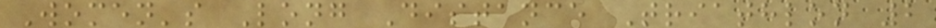Women's Long Distance Triathlon 2
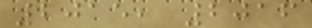2015, 2016
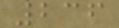236
